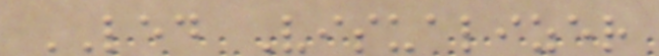LED Visualizer
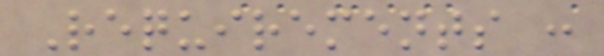Requirements :
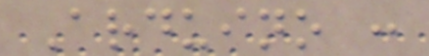Arduino :
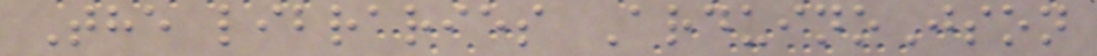The libraries ArduinoJson
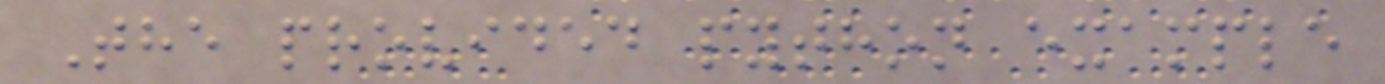The provided python example
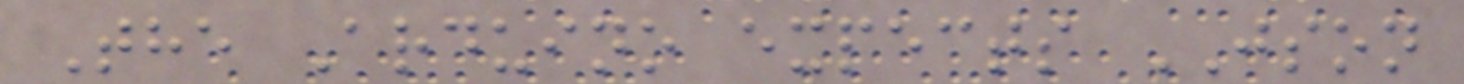The Arduino expects JSON
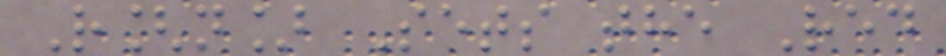R[n] Sets the Red
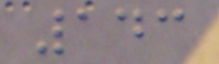143
